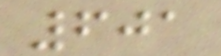601
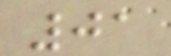01
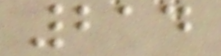214
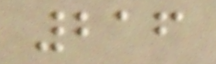216
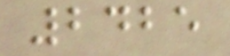2425
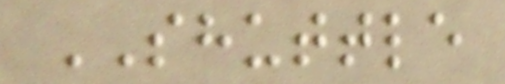SHUTTLE
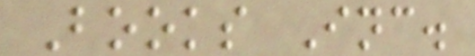Books Inc.
